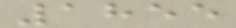1855
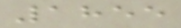1855
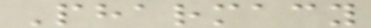Pharmacy
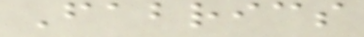Fabrics
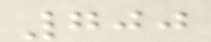700
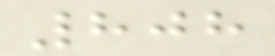808
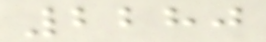2280
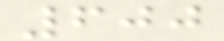600
